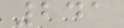241
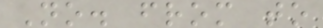No. from to
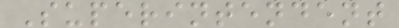Superintendent
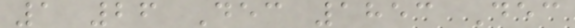1 26 Dec 1853 Dec
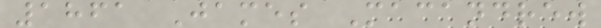1861 James Macandrew
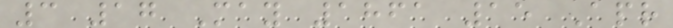3 17 May 1861 15 Apr
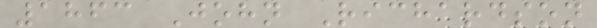1863 John Richardson
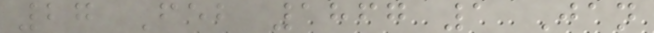27 Feb 1867 1 Jan
